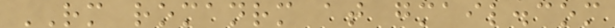RM romanrm at gmail.com
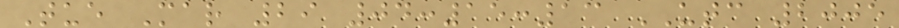Tue Mar 29 04:15:13 UTC 2005
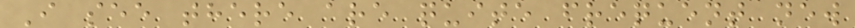I see there are quite frequent new
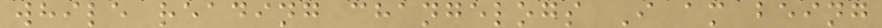while reading changelogs I am being
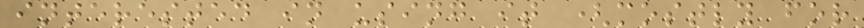interested in using it (mostly for
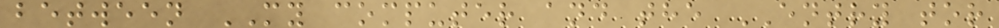between MY computer and the ENTRY tor
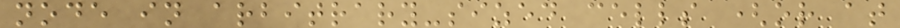node in arbitrary-sized cells (or at
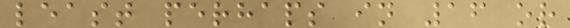least perhaps in 16 or
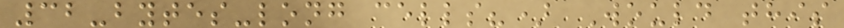32-bytes-long cells?) Would this
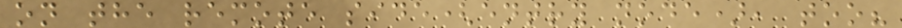on the remote side(entry node), too?
